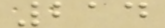214
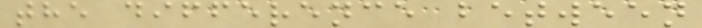the difference between
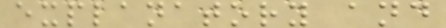explanatory and
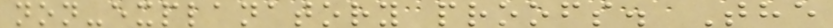non-explanatory proofs. The
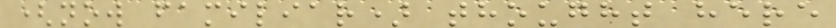(now familiar) thought here
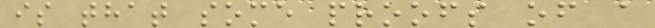is that some proofs of a
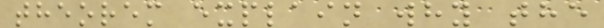theorem explain why the
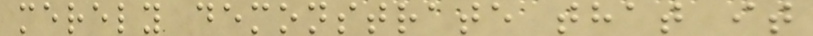merely demonstrate that it
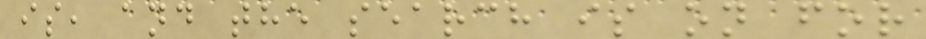is, and the search is on for
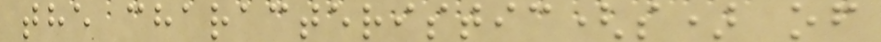the characteristic(s) of
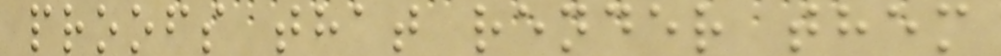proofs that render them
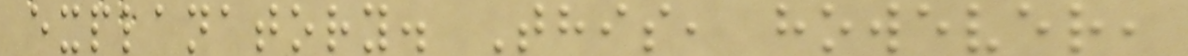explanatory. This, however,
